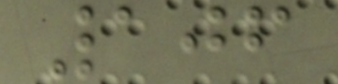106
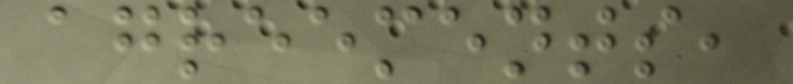agreements,
